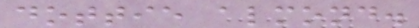dottie almond.
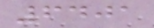6401
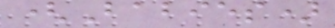(Babies)
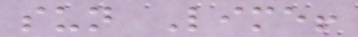sun Lime!
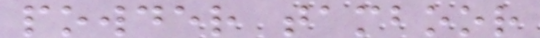powder tamboor
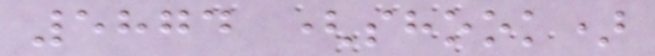5874 (shook)
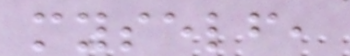myself,
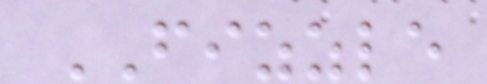FIZZLE
